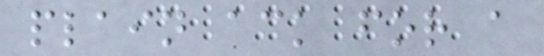plain ack for a
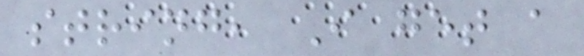string, I get a
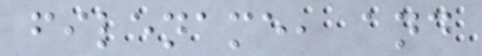filename, and
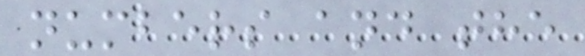numbers and the
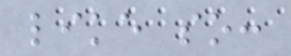like so:
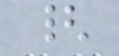{
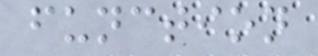function
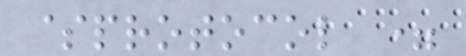$protocol =
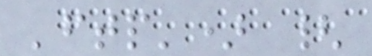'ftp') {
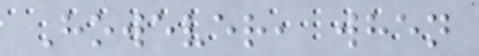However, when
